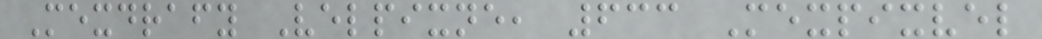Mexdrafy Velpixne, 633 Mexpixvel
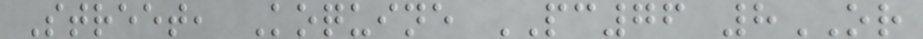Street, Koquine PC76 8OR
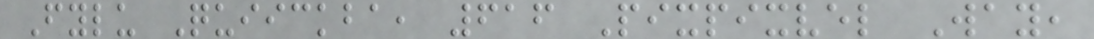Fylu Quiickba, 616 Pixpixvel Way,
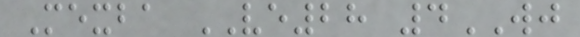Mexba VE28 4WJ
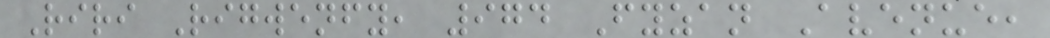Riri Rigwenfy, 974 Fyzan Avenue,
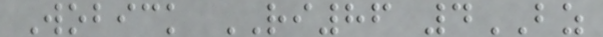Wobick RI86 4BZ
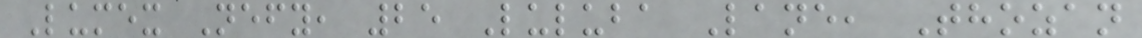Lumex Nefy, 25 Luluba Lane, Thozan
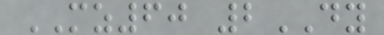MZ60 2DY
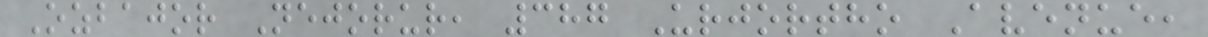Ozbajor Nejorur, 387 Urjortho Avenue,
